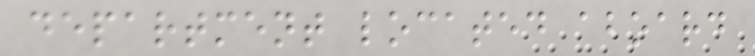department located aboard
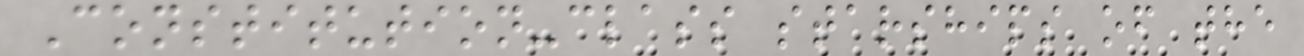Constitution-class starships of the
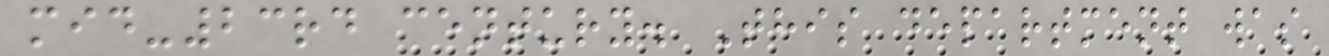mid-23rd century. This department was
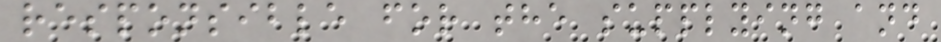responsible for the supplying and
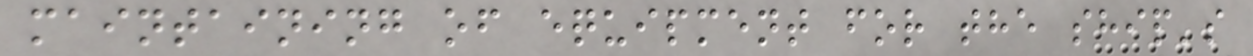maintaining of equipment for the ship's
